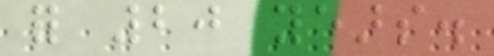for 20 years.
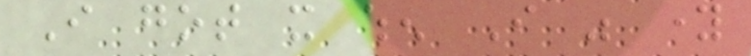I got it when I was young
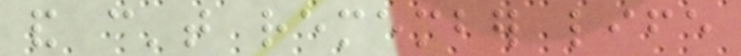and can't remember life
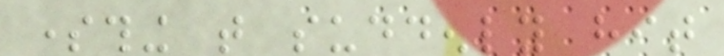something that suddenly hit
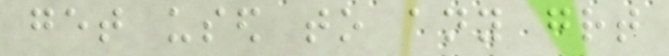get used to any great
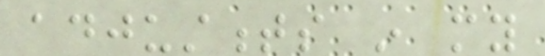adjustments in my
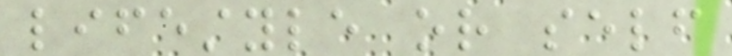lifestyle or self
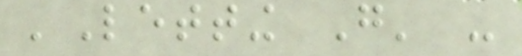'Letting Go' -
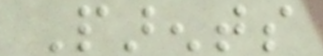Parents
